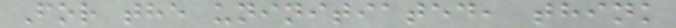For the uninitiated, think
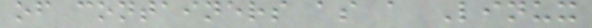of containers as a Linux
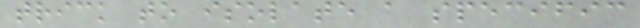trick to isolate a specific
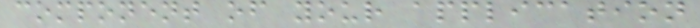component of your application
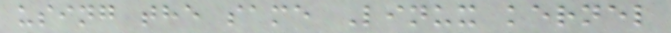using the same Linux kernel
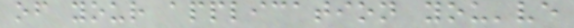of your application you've
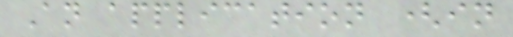An application (in
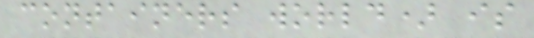containers world) is
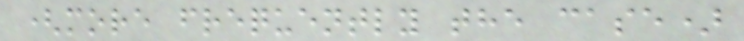(more frequently the case)
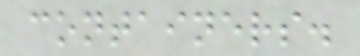containers.
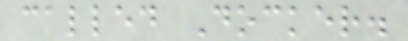called Docker.
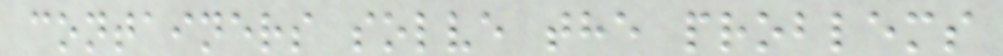containers solve the problems
